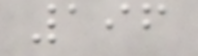196
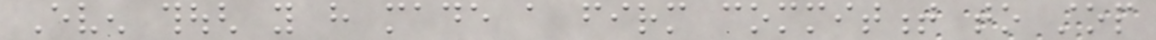Even though you have made a firm commitment to stop
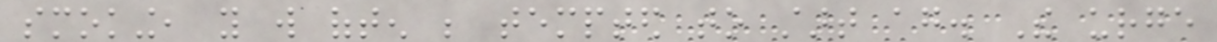smoking, you will often be tempted to start again. The urge
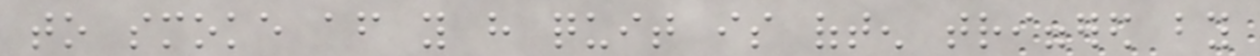to smoke after you have quit is often triggered by
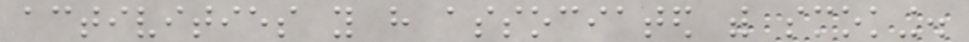activities you have associated with smoking.
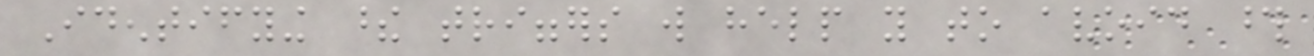Identifying these triggers will help you to avoid those
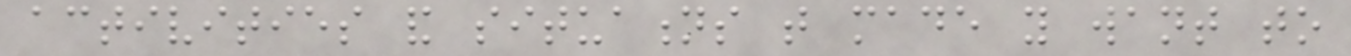activities and situations that made you want to
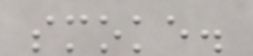smoke.
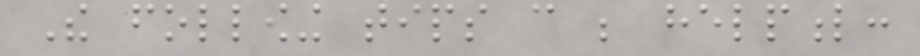The following tips can be helpful:
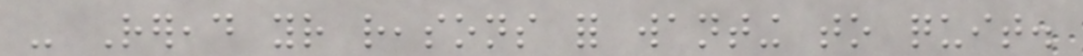- Reread your reasons for wanting to quit.
